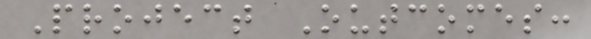Project Outcomes:
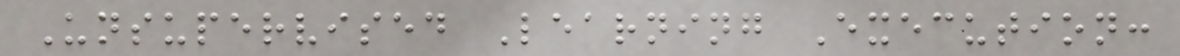Unsupervised Learning Execution:
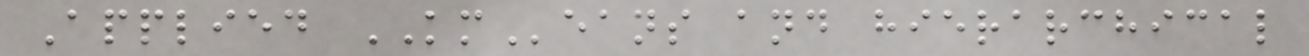Applied KMeans and hierarchical
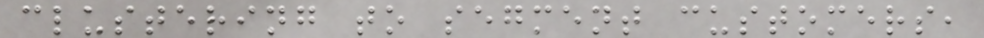clustering to segment customers,
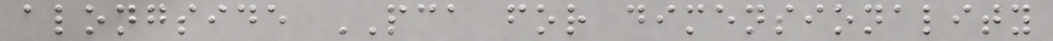alongside PCA for dimensionality
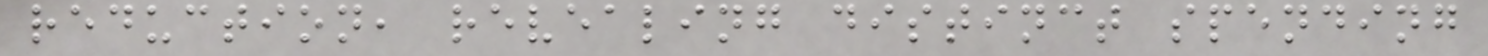reduction, revealing distinct spending
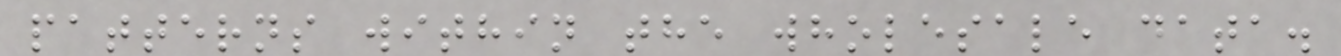patterns within the wholesale data.
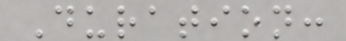Duration:
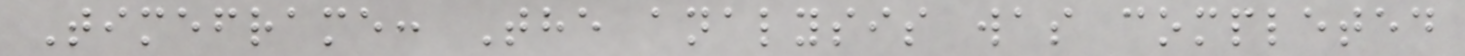Timeframe: The analysis was completed
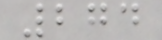274
